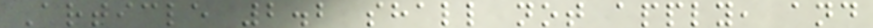Article 2.2 shall not apply, and
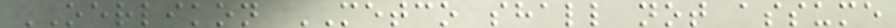OERLIKON METCO shall not assume
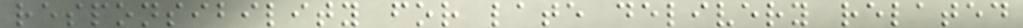responsibility for late delivery related
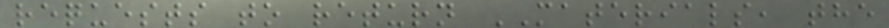requests to return MATERIALS, the
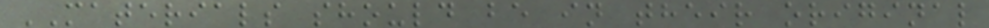MATERIALS should be in their original
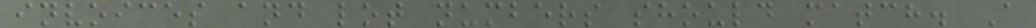invoices and lot numbers should match. A
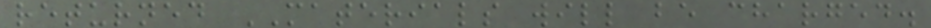returned MATERIALS will be charged.
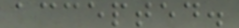accepted.
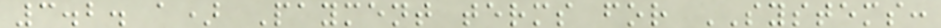3.2. a) Payment terms for SYSTEMS:
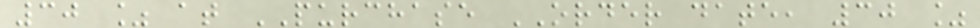30 % at PURCHASE ORDER date, 30 %
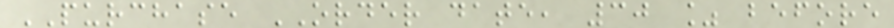PURCHASE ORDER date, 30 % before
